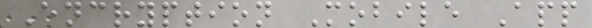Encryption Mobile App
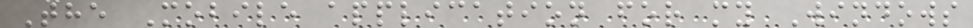The Mobile application for my Windows
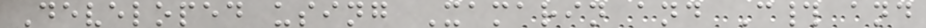Developed using Xamarin and C# and
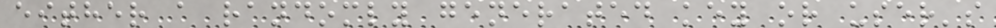either a randomly generated key or user's
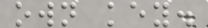own key.
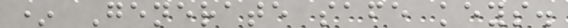* Generate safe keys.
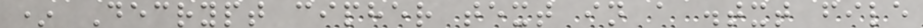* Decrypt cipher text in a .txt file
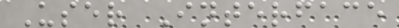User Interface
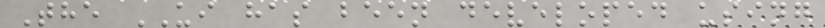The UI has been developed using
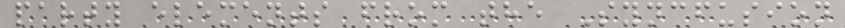party elements from the Syncfusion
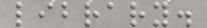library.
